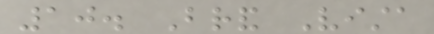10. Brand Vista
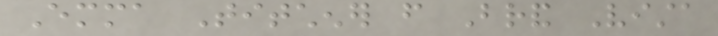Emma Titchener from Brand Vista
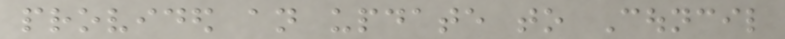provided an update to Council
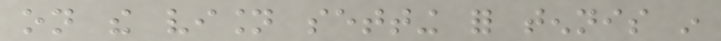on the vision setting for tennis in
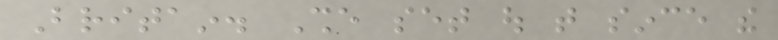Britain. She set out that since the
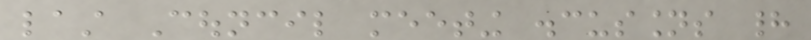last Council meeting discussions had
